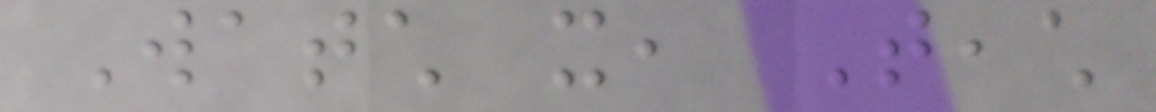Watch it, Teach
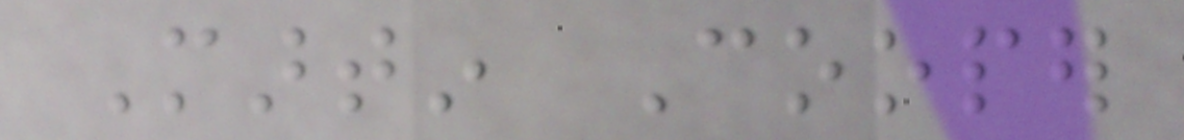Martin Cooper
